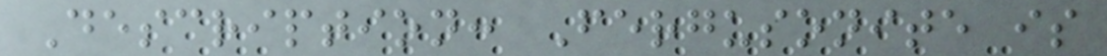Description: Fergusonite is
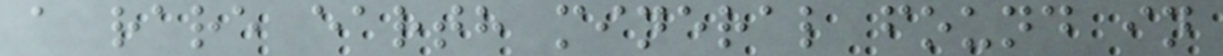a rare earth mineral found in
